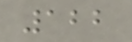122
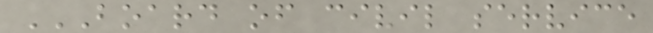BOARD OF CIVIL SERVICE
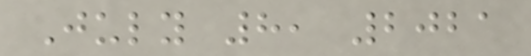July 8, 2021
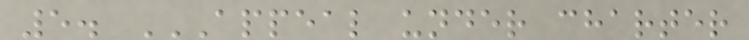5. APPEAL UNDER CHARTER
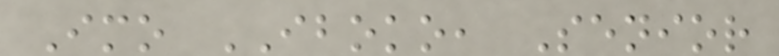Imo IBOKO, Senior
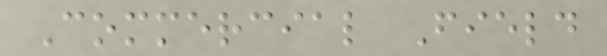Commercial Field
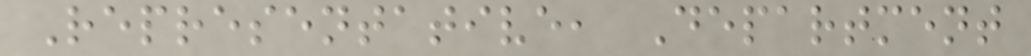Representative, Department
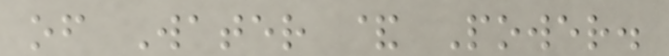of Water & Power.
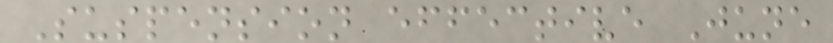Suspension effective June
